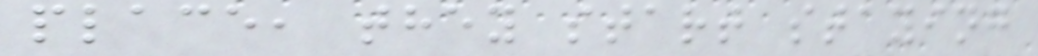place, they start staying
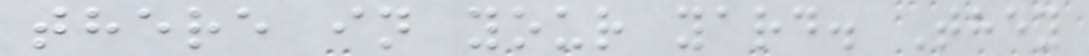there in your yard. They
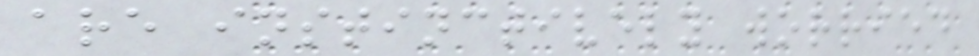are instinctively worried
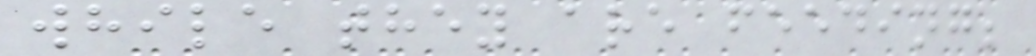while they are feeding;
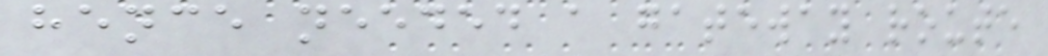hence needed a gateway route
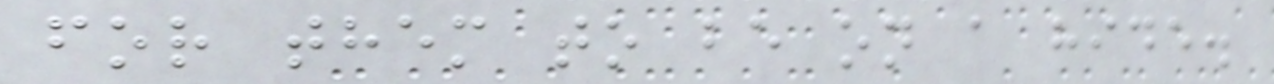for them to be on a hide.
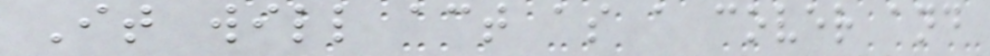It will act as a cover and
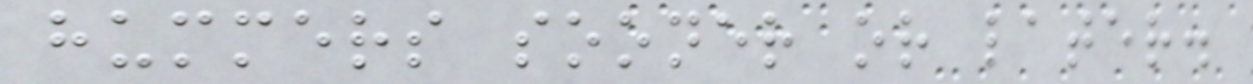hummers sooner or later.
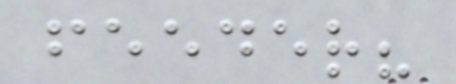feeder?
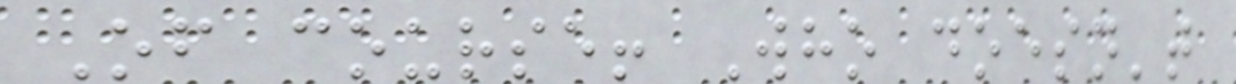Of course! Who doesn't
